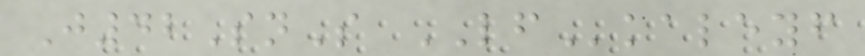J42SnS LFkaleyf
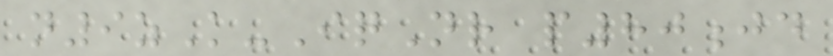n9zK-IqNr p80jd
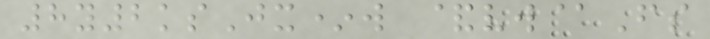8y2ksJx*w &vw@Fs
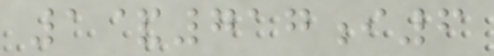1&717i6
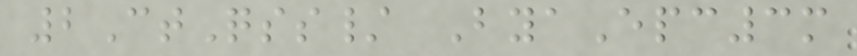2CtQss/ ByaEpc3m
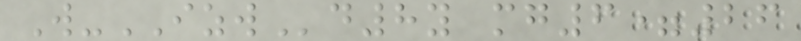W-IZWd8y mg6=26
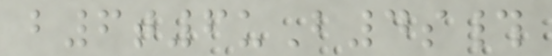b6t6uB4s#
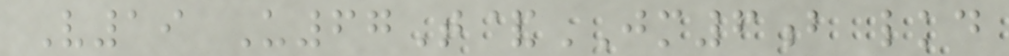V19 U67T&JM6b lkd
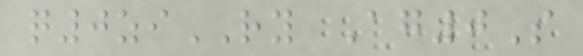q0ziRY Ag0S
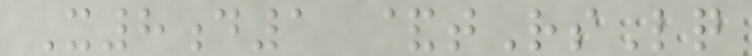X8d1 &tRsLq
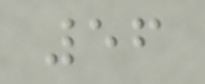56
